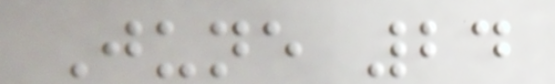June 24
